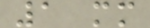1 mm
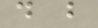d b
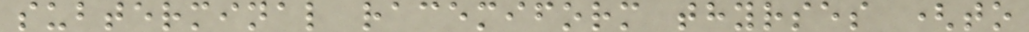subterminal racemiform thyrses (to
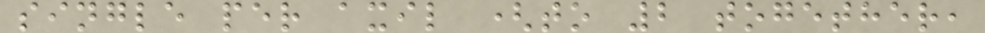single per axil (to 2 together,
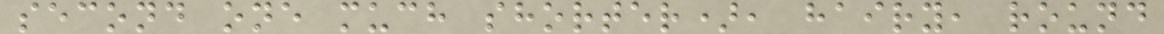second one much shorter), hairy, round
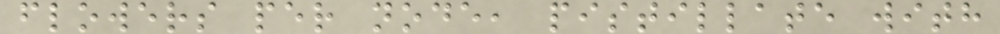flowers per node, pistillate with
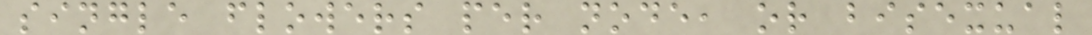single flowers per node, or bisexual
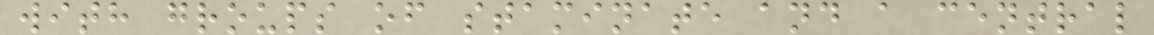with groups of staminate and a central
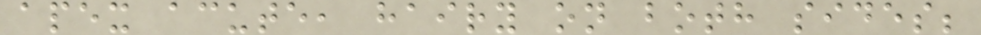apex acute, hairy on both sides;
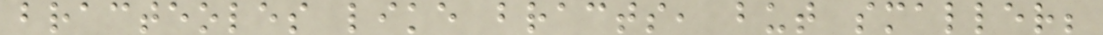bracteoles like bracts, but smaller;
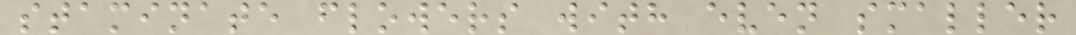staminate flowers with even smaller
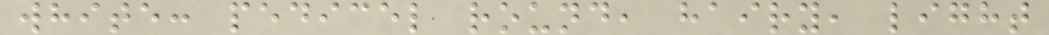white: pedicel round, hairy, light
